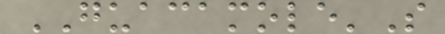GUACAMOLE'S
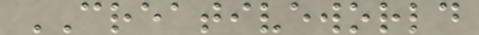CREATIVEWORLD
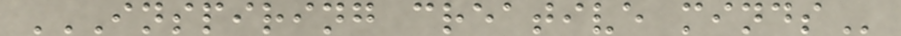INSPIRING CREATIVE MINDS
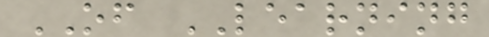OF LEARNING
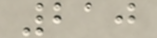210
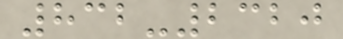832-2320
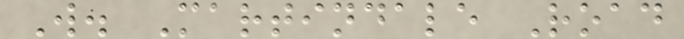W. Martindale Road
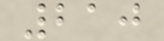210
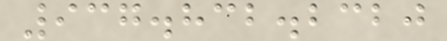937.832.2320
